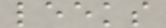leeks
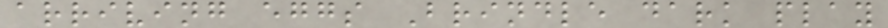arriving eggs Brindle dark play
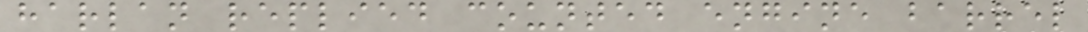harlan replied counted engine barrel
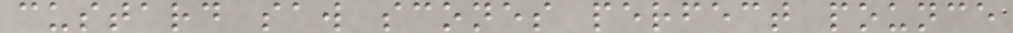custard saw scones perfect pounce
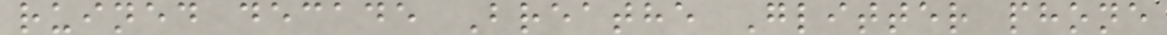ruined decade Breathe Glitter phone
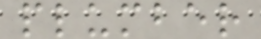plumber
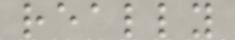really
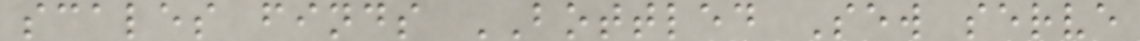scales finds BOTTLED Sew serve
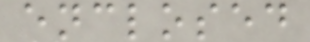enclosed
